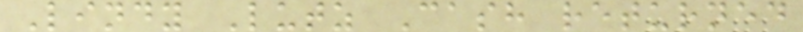Lindy Lutz Cash returned
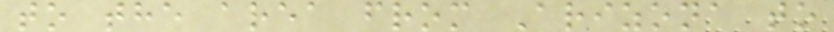to the area from Arizona to
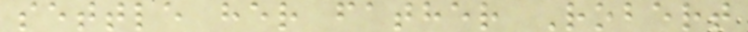settle her father Robert
